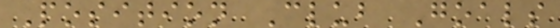Position Club Goals
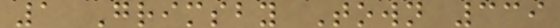1 Grimsby Town 339
